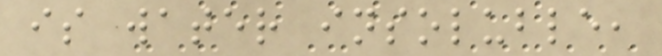is water insoluble,
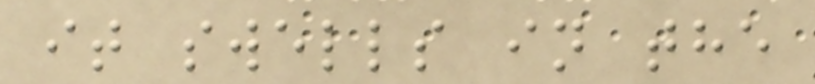it swells in the
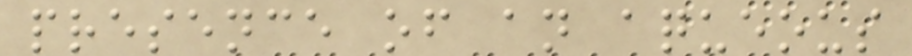presence of an aqueous
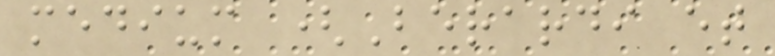medium (Berardi et
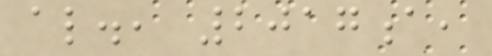al., 2017a,
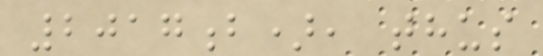2017b), thus
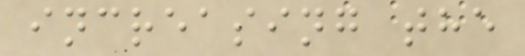increasing the
